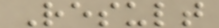Result
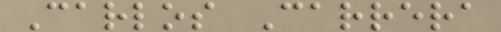Carlos Carrera
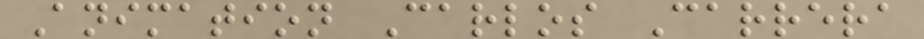Animation Carlos Carrera
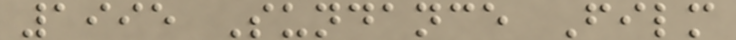1995 Sundance Film
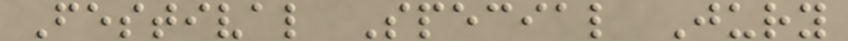Festival Special Jury
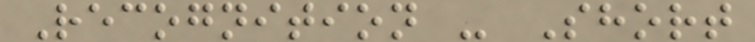Recognition - Short
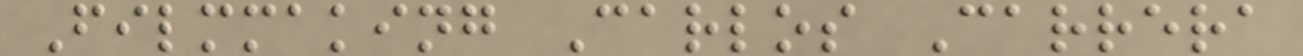Filmmaking Carlos Carrera
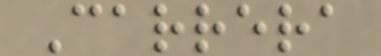Carrera
